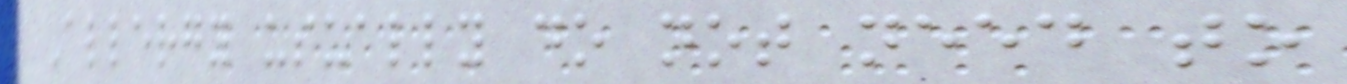Allergy usually do not need to
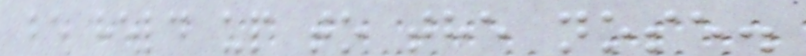be held up to the nose.
